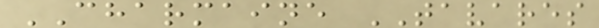CHARMAINE TAVARES
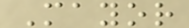Mayor
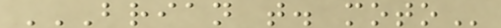BRIAN T. MOTO
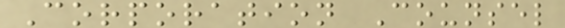Corporation Counsel
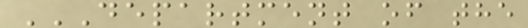DEPARTMENT OF THE
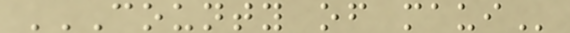COUNTY OF MAUI
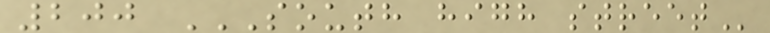200 SOUTH HIGH STREET
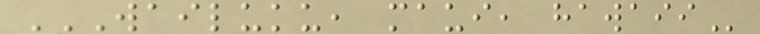WAILUKU, MAUI, HAWAII
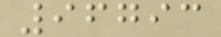96793
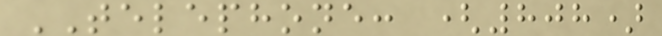TELEPHONE: (808)
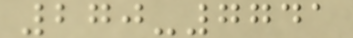270-7741
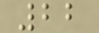22
